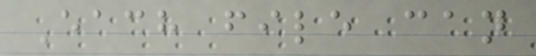Each file can
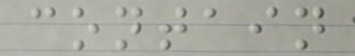contain
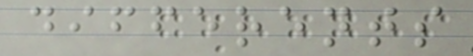differents
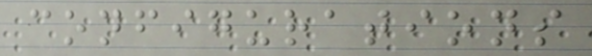configurations
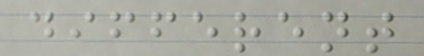different
